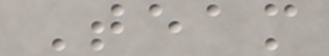Team
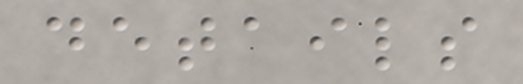details
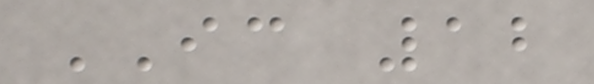IC 12
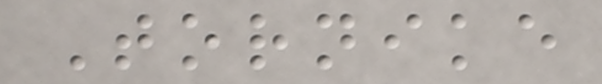Tornike
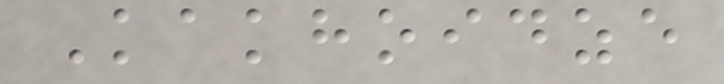Kakhoidze
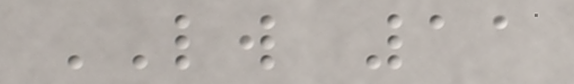LW 11
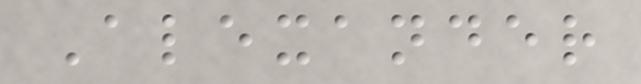Alexander
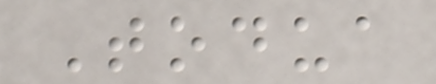Todua
